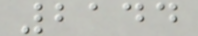2144
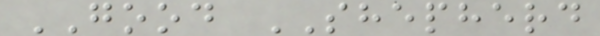GOOD SHEPHERD
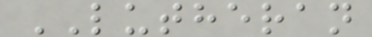LUTHERAN
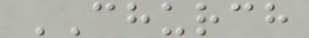CHURCH
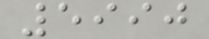5990
